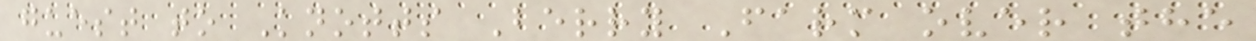guest to Knotts Berry Farm over the
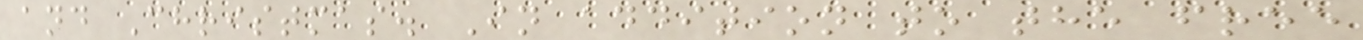and Christmas. In addition to the free
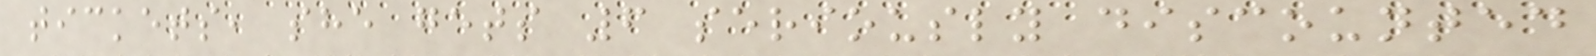tickets, she gets 6 seriously discounted
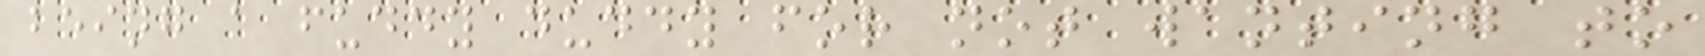being a fuddy duddy for not wanting to
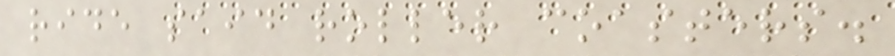ride said roller coasters.
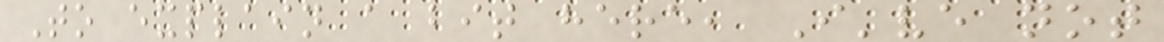To explain a bit here, I've not
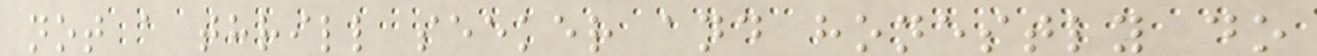not a thrill seeker and honestly do
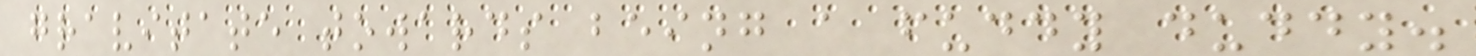gravitate towards being a fuddy duddy.
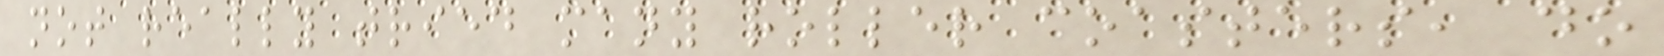not really tried many roller coasters, do
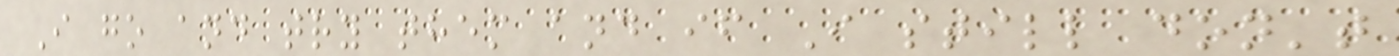I go and try them and if I still don't
